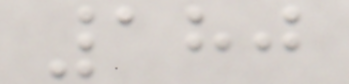180
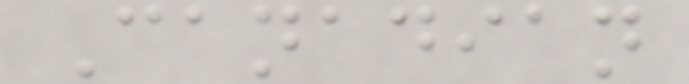Canadian
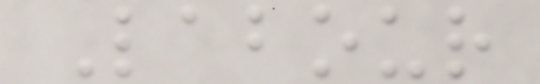Labour
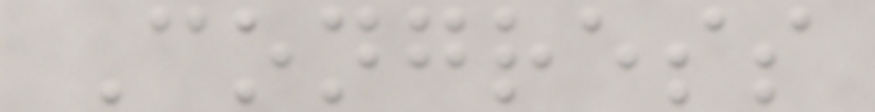Congress
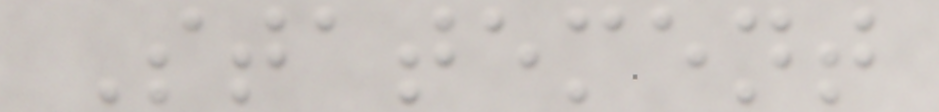Statement
